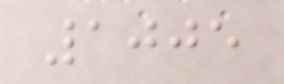1005
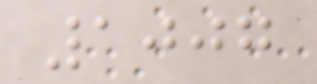1007
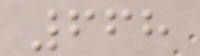668
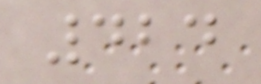424
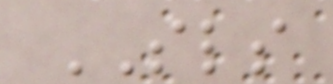SLS
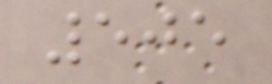505
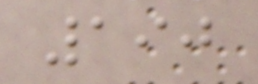190
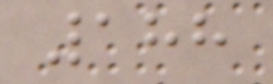188
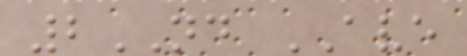2ND AVE
